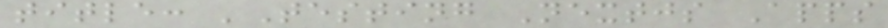title: 'Testing Nextjs Apps
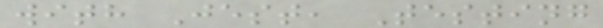with Jest, Testing
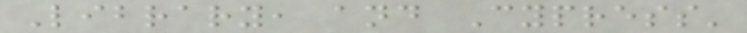Library, and Cypress'
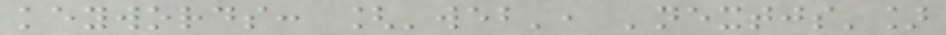keywords: ['web', 'nextjs']
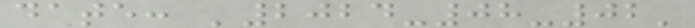date: '2024-08-02'
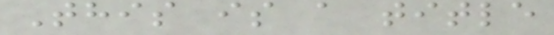This is a title
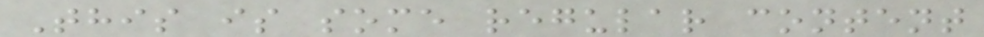This is some regular content
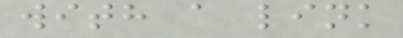with a link
